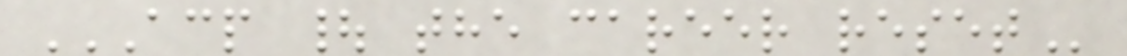ACP | THE CAREER RESET
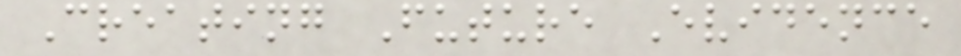Creating Future Evidence
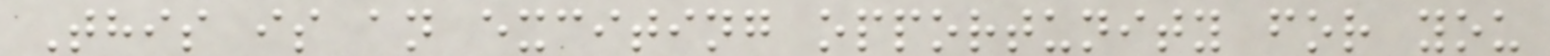This is an exciting opportunity for you
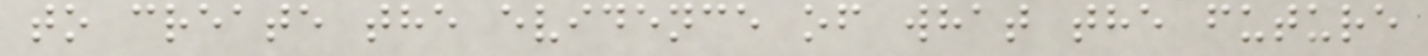to create the evidence of what the future
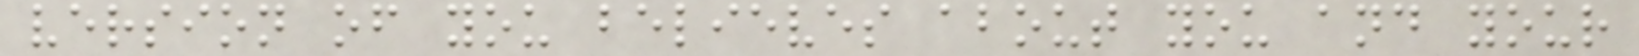version of you believes about you and your
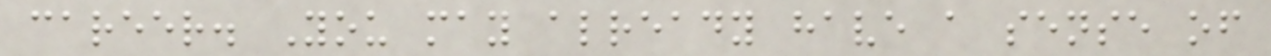career. You may already have a sense of
